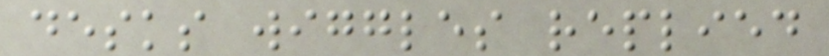desks wiggles replied
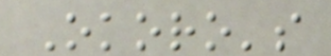Okoro's
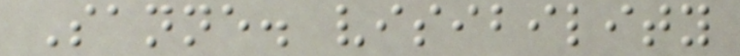Sanne. visibility
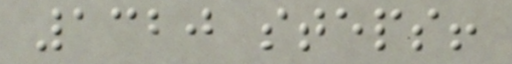1320 steps!
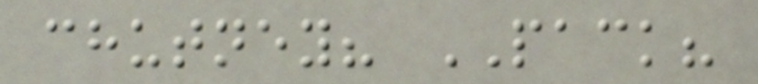chutney? PACK?
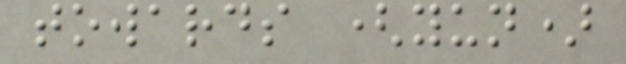towards (yun)
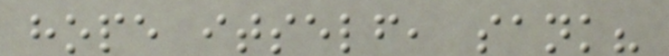hope itself, sank?
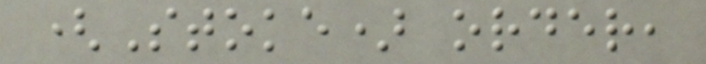(Stoke) order,
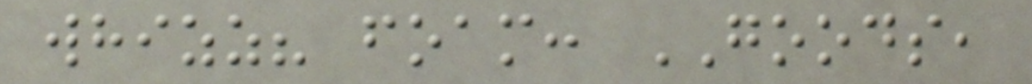whizz? foam: GOODS,
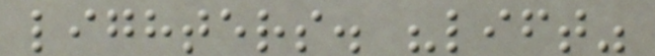lighters. "lift"
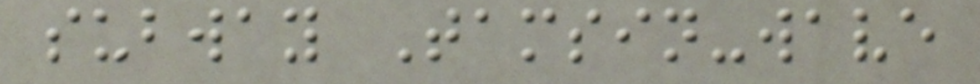subway Tamsin-wave
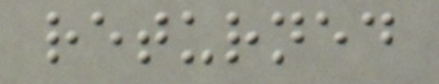returned
